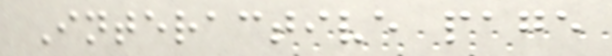Interactive page
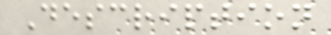Description
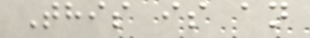This is an
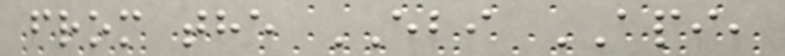from the EBI API,
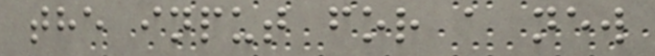the input for a new
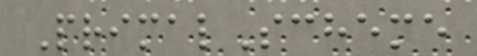PrimalScheme
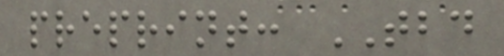preprint: TBD
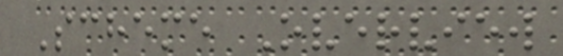Scheme Overview
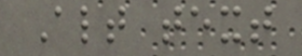Alt text
